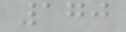170
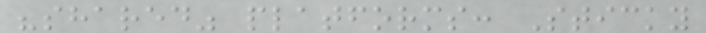"shared" platforms: Sticky
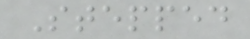Stepped
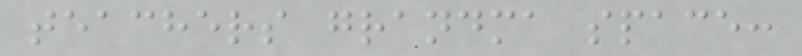teachers grandma space:
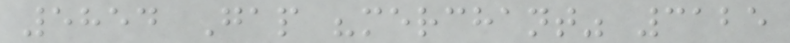5854 Gap "merchant" 3125
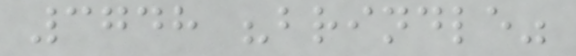3748 "brindle"
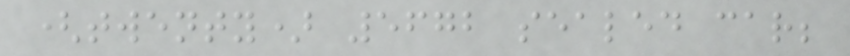(twenty) 5672 sealed car;
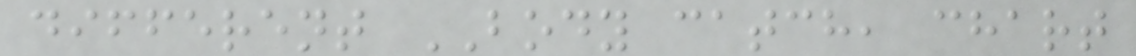different BODY catch, chart
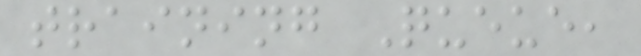training Queue,
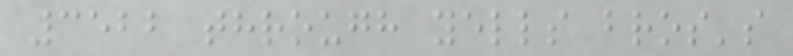3522 through yells bros's
